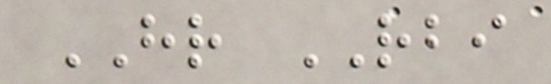HR RBI
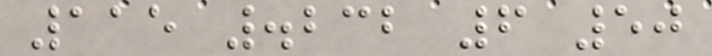115 .232 6 50
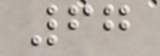67
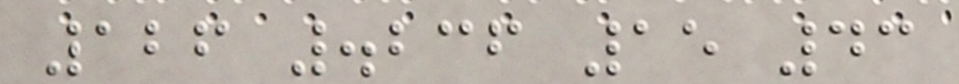126 .236 15 43
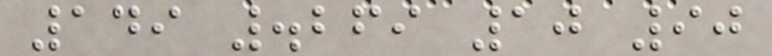149 .269 10 90
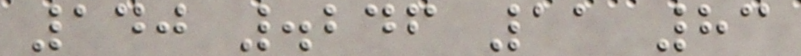140 .246 11 83
